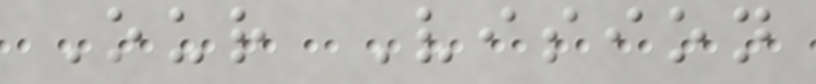Our Vision
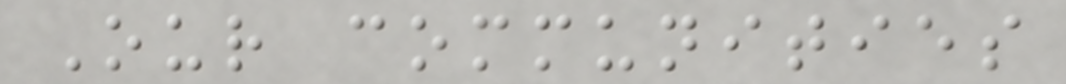Our communities
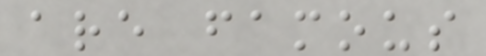are famous
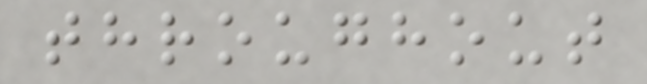throughout
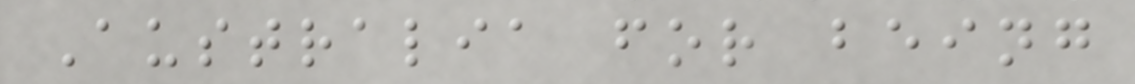Australia for being
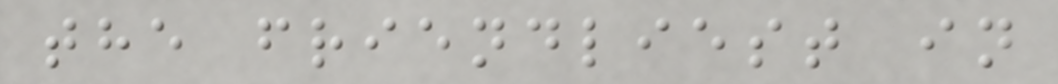the friendliest in
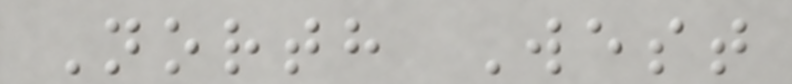North West
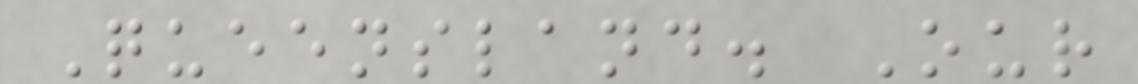Queensland. Our
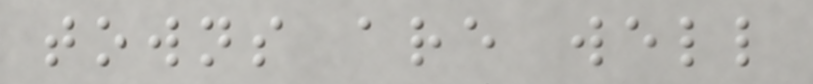towns are well
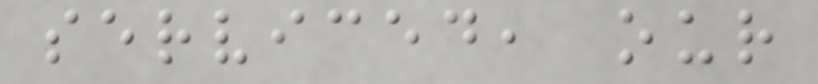serviced, our
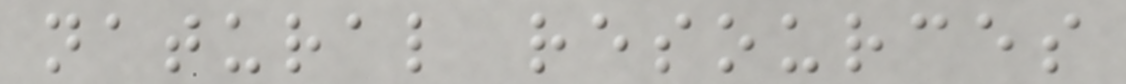natural resources
